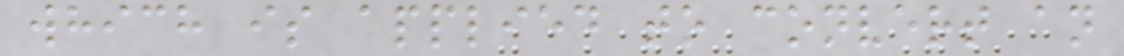which is applied to convert an
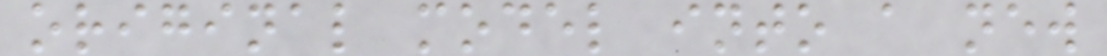original model into a new
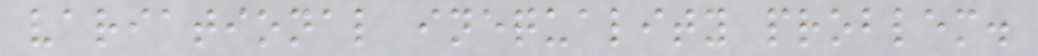variational inequality problem.
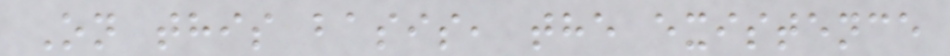On this basis, the existence
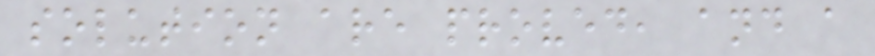solution are proved, and a
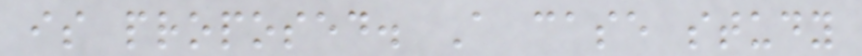is proposed. A case study
